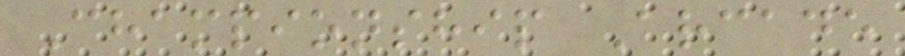Championship Arcade
